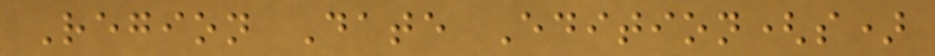Region Date Edition(s)
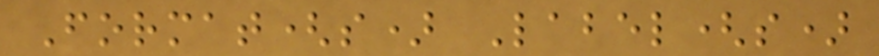Format(s) Label(s)
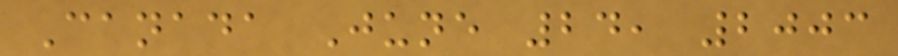Canada June 24, 2003
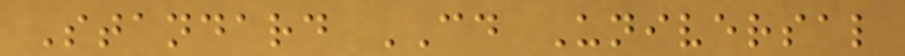Standard CD Universal
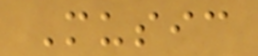Music
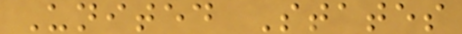United States
